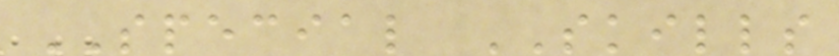SPECIAL SKILLS
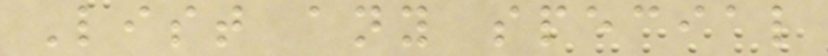List any special
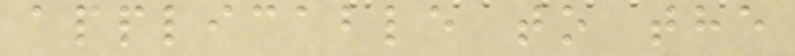applicable to the
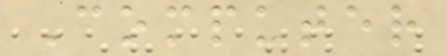Computer
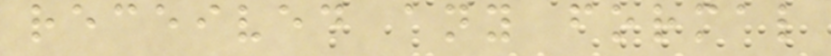received any formal
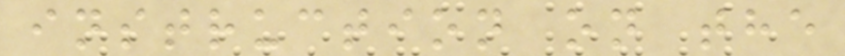instruction on the
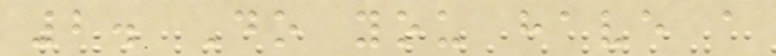2. Do you have a
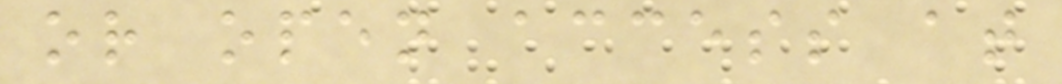or open access at
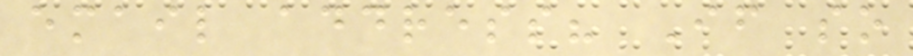email address? If so
